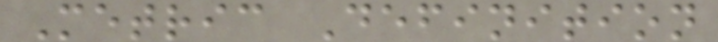Metric Definition
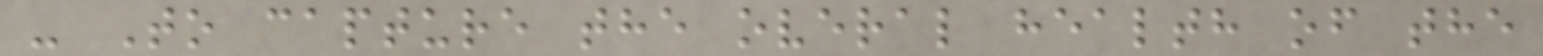- To capture the overal health of the
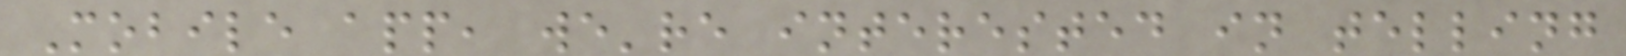Mobile app, we're interested in telling
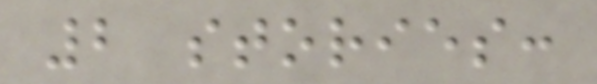2 stories:
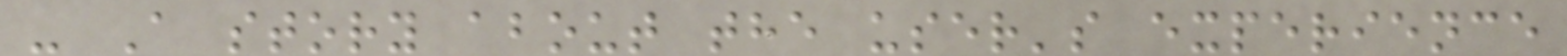- A story about the user's experience
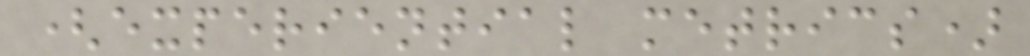(experiential metrics)
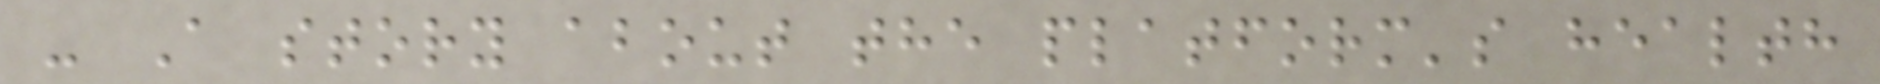- A story about the platform's health
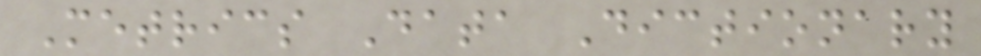Metrics Data Dictionary
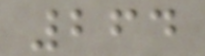264
